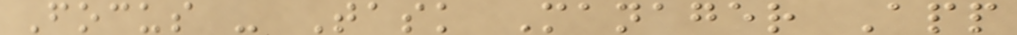Focus - Task Manager App
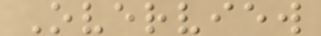Overview
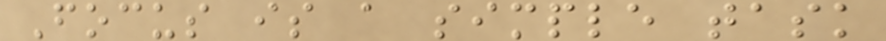Focus is a simple task
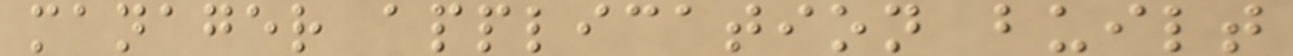manager application built
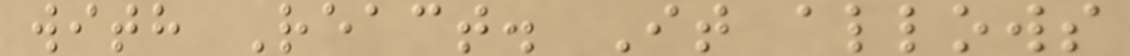with React. It allows
